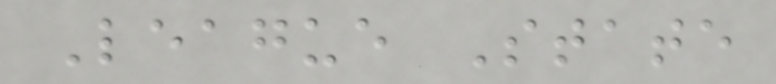League State
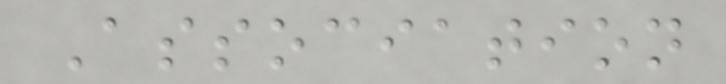Association
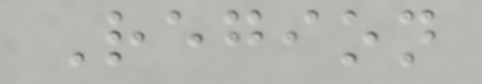Region
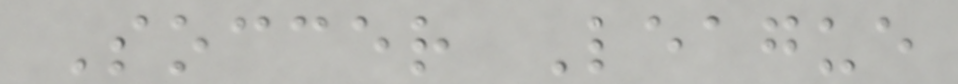Soccer League
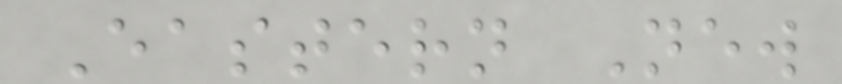Eastern New
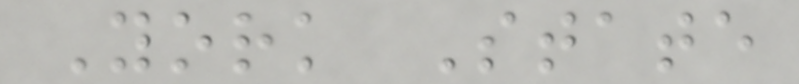York State
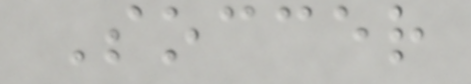Soccer
